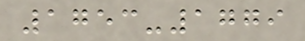1753-1779
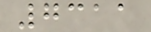7311
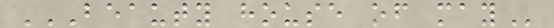BEAUTY HOUSE OF MAY
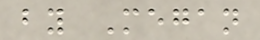by Megan
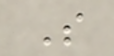S
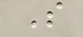S
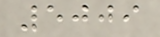5009
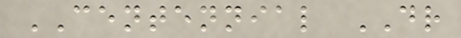CENTENNIAL DR
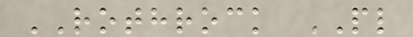ROTHROCK PL
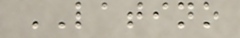LATINO
